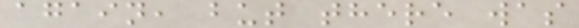again, but there was
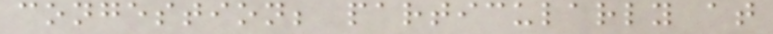congestion; particularly at
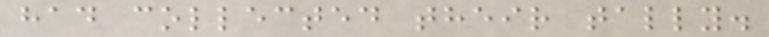had collected their tally.
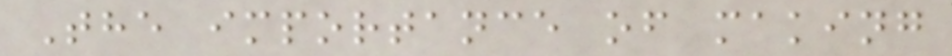The importance of making
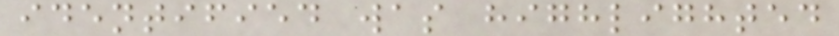identified was highlighted
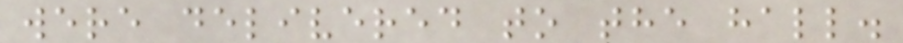were delivered to the hall.
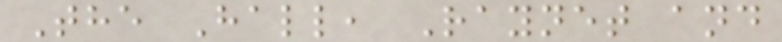The Hall, Raynet and
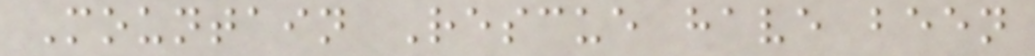Mountain Rescue have been
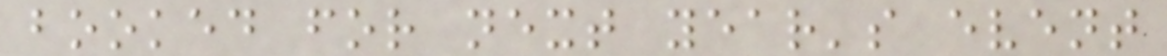booked for next year's event
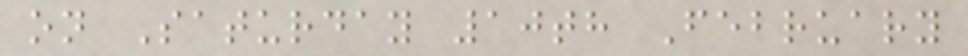on Saturday 10th February
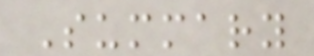Summary
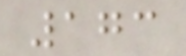173
